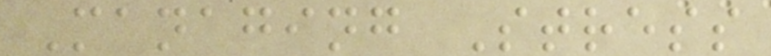Managing Stress
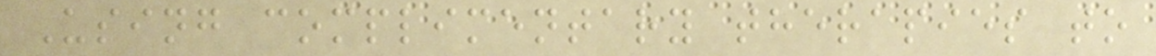Using complimentary therapies to
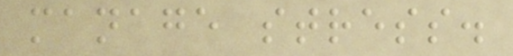manage stress.
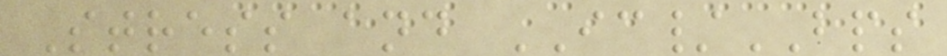Stress and IC/BPS
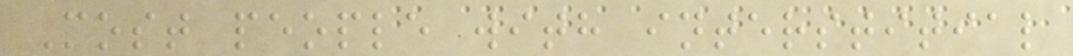Most people with interstitial
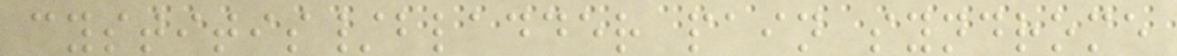cystitis/bladder pain syndrome
